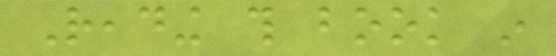Reading this book in
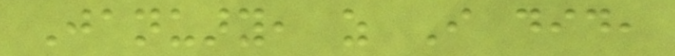January, as I did,
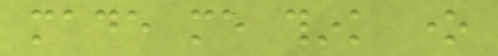made me think one
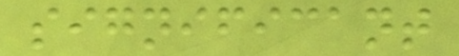significant
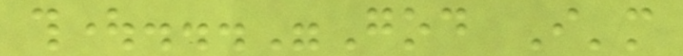thought..."God I'm
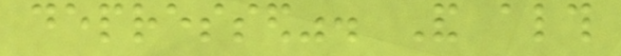depressed". And although
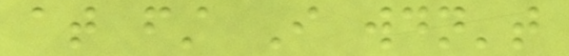at first I wouldn't
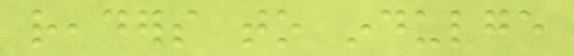readers to indulge
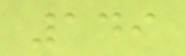149
